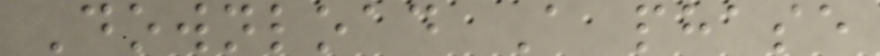Download A phase
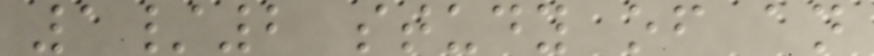1/2 study of an
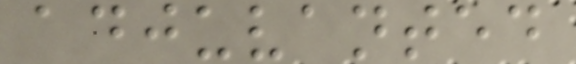adjuvanted
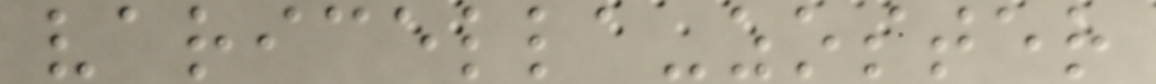varicella-zoster
